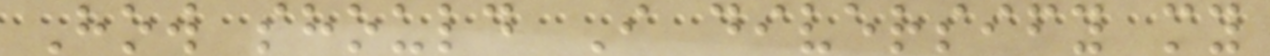How should I diversify my
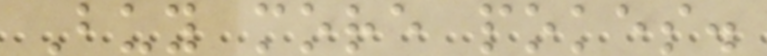Buy more pokes.
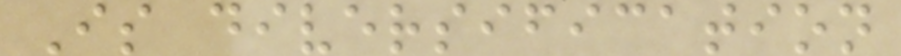Is diversification
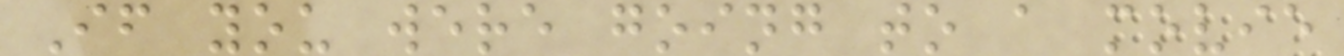If you were going to a movie
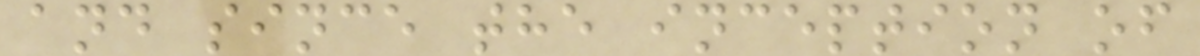and since the inception of
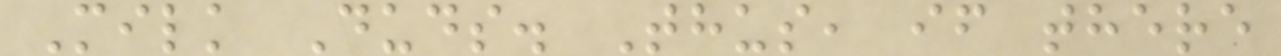Milk Duds. Thus, if there
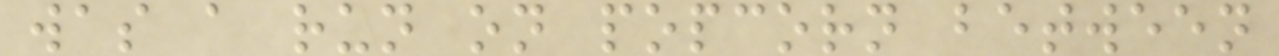was a run on popcorn between
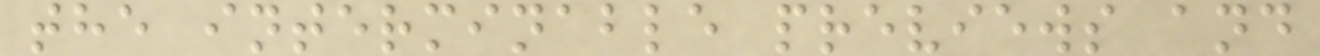the interminable previews and
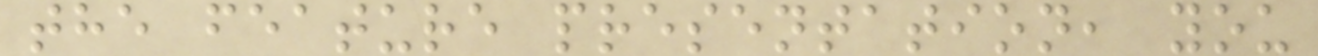the feature presentation, you
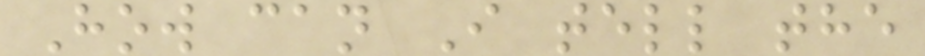How can I tell the
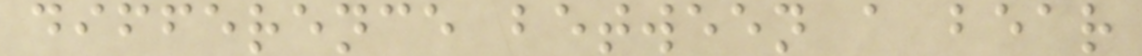difference between a bear
